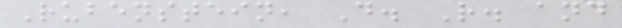Rubenstein, D. R. and
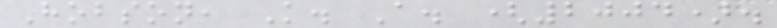Hobson, K. A. (2004).
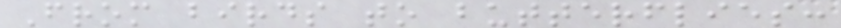From birds to butterflies:
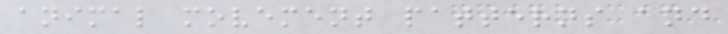animal movement patterns and
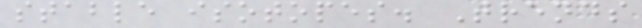stable isotopes. Trends
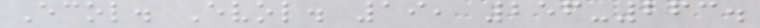Ecol. Evol. 19, 256-263.
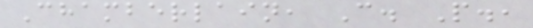Chamberlain, C. P.,
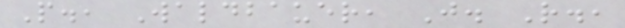P., Waldbauer, J. R.,
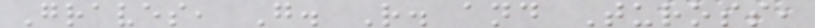Graves, G. R. and Tuross,
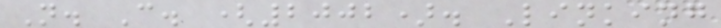N. C. (2002). Linking
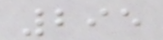295
